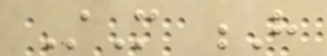StM H
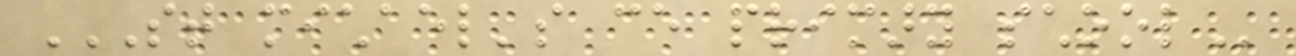ST MICHAEL'S CE PRIMARY SCHOOL
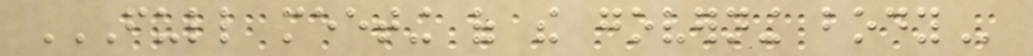FULL MEETING OF THE GOVERNING BODY
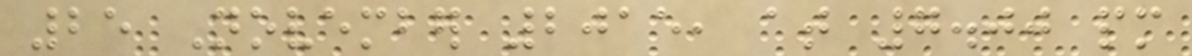25 November 2015, at 7.00 pm
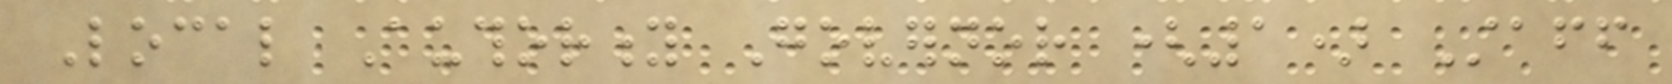Local Authority Governor (1) Staff
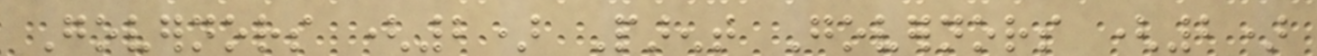Governors (2) Parent Governors (2)
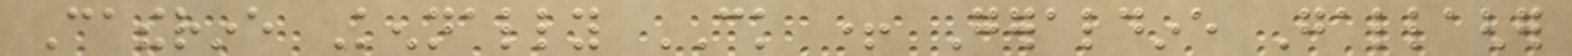Catherine Kennally CK + Geraldine Gallagher
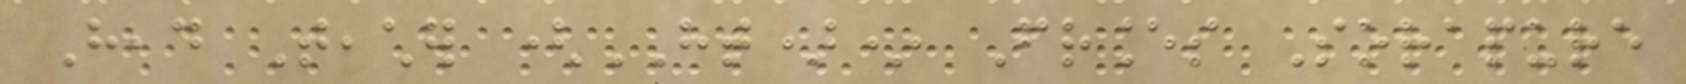Head Teacher (HT)* Frances Sorapure
